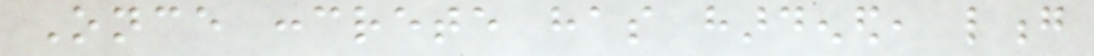Once concrete has hardened, long
